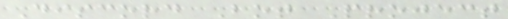Discord Bot Project
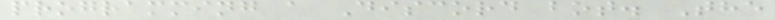programming a Discord bot. The
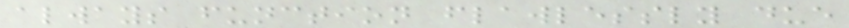always function flawlessly due
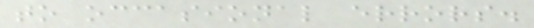to occasional errors.
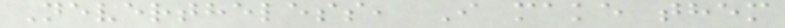Nevertheless, I make them
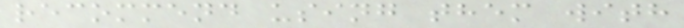recommend using them with
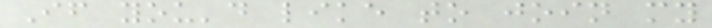If you'd like to join my
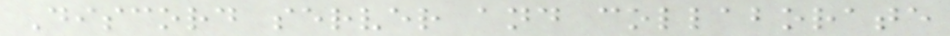Discord server and collaborate
